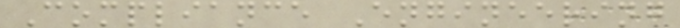Compliance Engineering
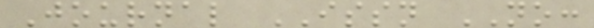Journal ISSN NO:
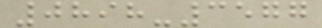0898-3577
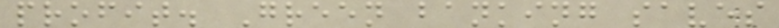profit. Green banking saves
